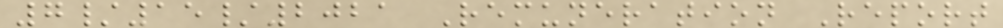7/15/2021 Remuneration Report
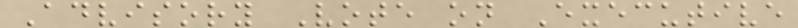Advisory Vote on Executive
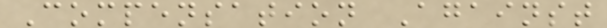Compensation Against
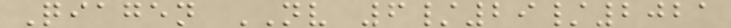Qiagen NV 6/29/2021
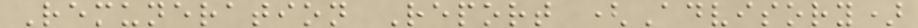Remuneration Report (Advisory)
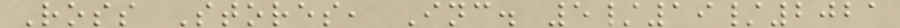Ross Stores, Inc. 5/19/2021
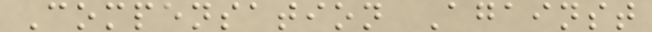Compensation Against
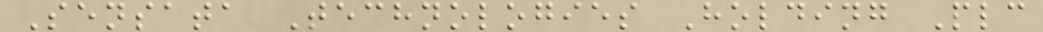Sensata Technologies Holding Plc
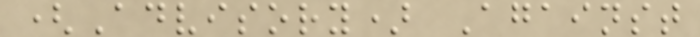(Advisory) Against
